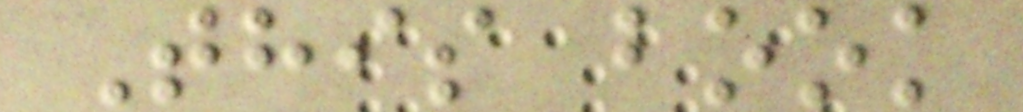This book
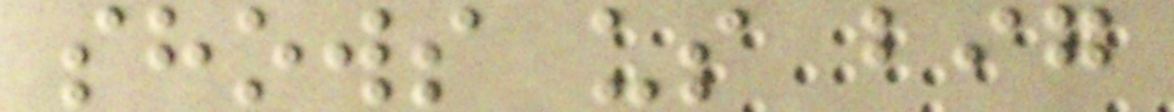shows us big
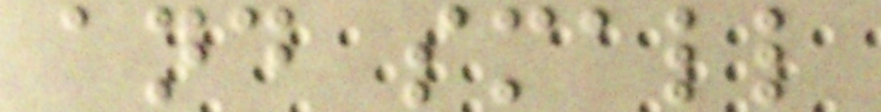and small
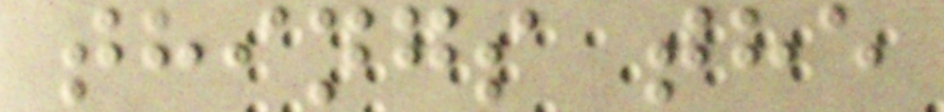things the
